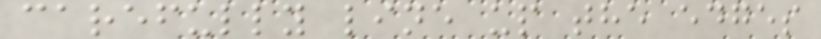carefully line up the edges
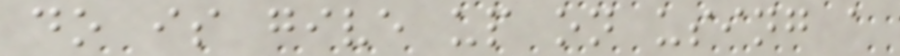do is give up on using a
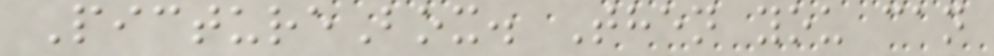PictureBox. Then you can
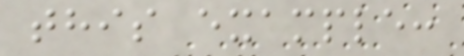this example:
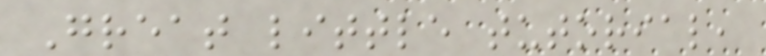Great little tutorial,
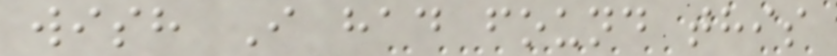wish I had found this
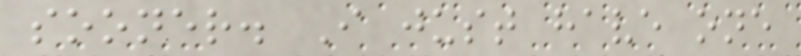sooner. I just have one
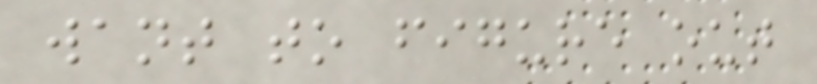want to figure out
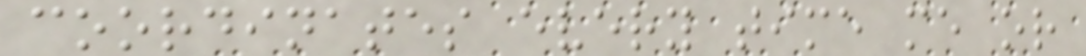coordinates every time me or
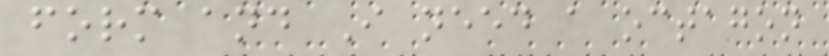form and I need a octagon
